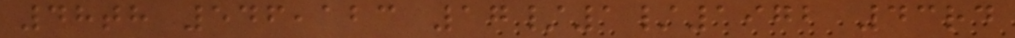48th 546,123 17/1/1972 43rd
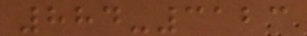884-3123
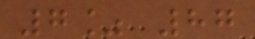7% 87
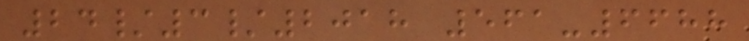24/3/2018 561-6688
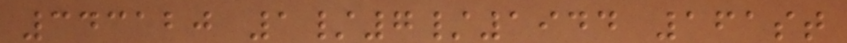343120 1/7/1944 161st
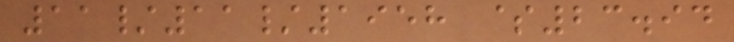11/11/1958 $23.94
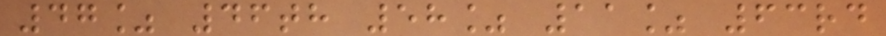47% 46th 58% 11% 63rd
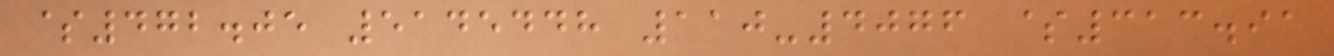$472.05 5145448 110-4076 $313.91
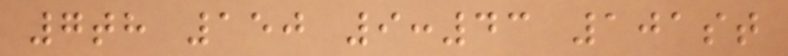7th 150 9:43 101st
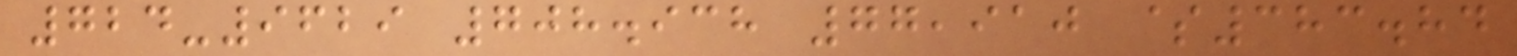724-9629 708.938 77,910 $383.84
